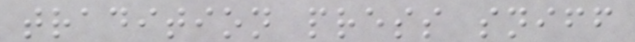tradition press sniff
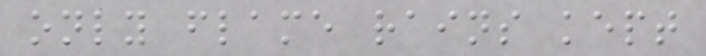only flame rains kept
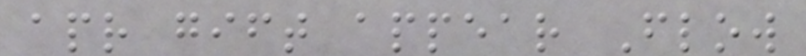apr gift appear Flow
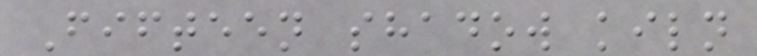Fifteen shadow kiln
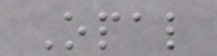Opal
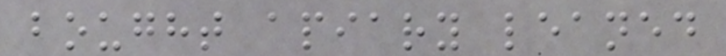bought apiary leaned
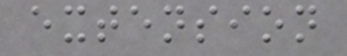extension
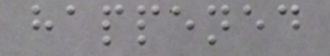happened
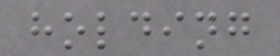holding
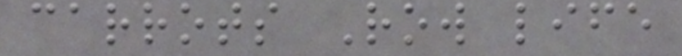carrots Row life
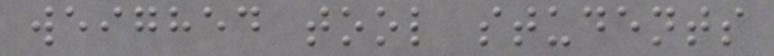weighed tool students
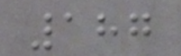187
